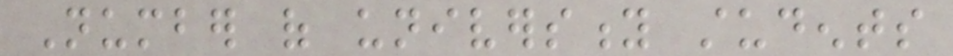Number of university students
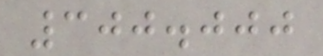300.000
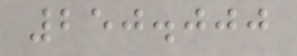250.000
